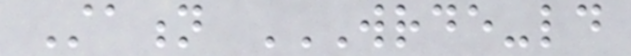Station WRDE-LD
